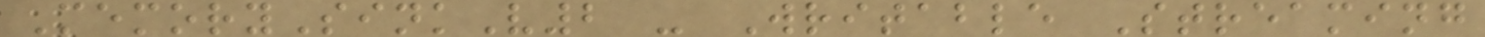MemorySinkV2 - Writable Streaming
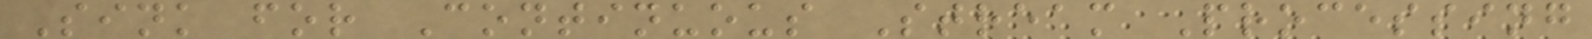Sink for Continuous Stream Processing
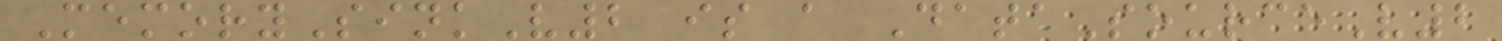MemorySinkV2 is a DataSourceV2
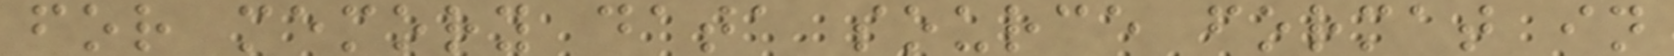for memory data source format in
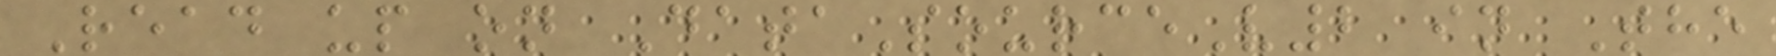Read up on DataSourceV2 in The
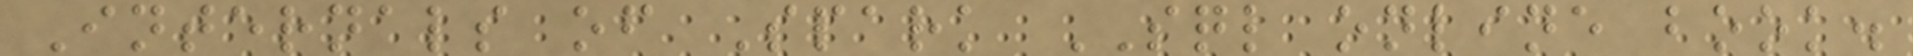Internals of Spark SQL online book.
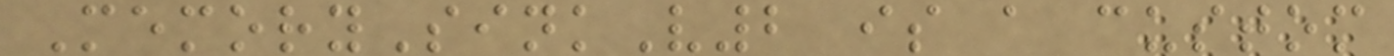MemorySinkV2 is a custom
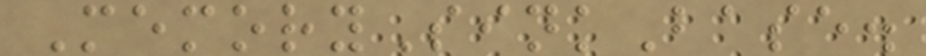MemorySinkBase.
